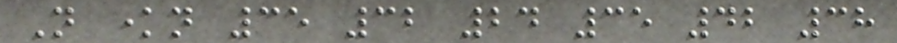Not known 35 32 24 35 42 38
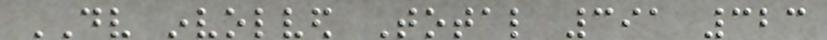DV involved Total 391 323
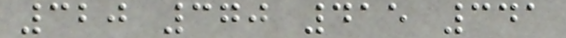320 370 415 341
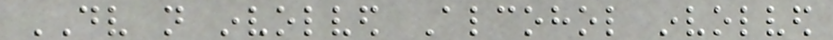DV not involved Alcohol involved
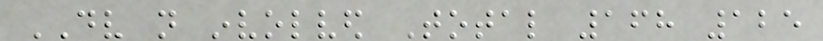DV not involved Total 168 125
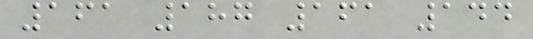161 187 161 144
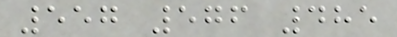557 576 485
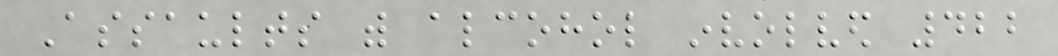Assaults with alcohol involved 422
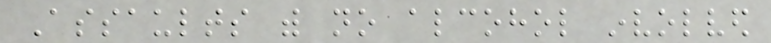Assaults with no alcohol involved
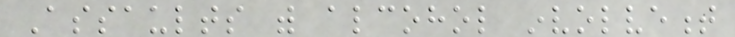Assaults with alcohol involvement
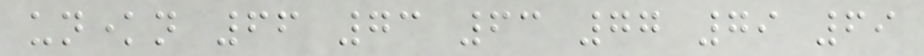unknown 66 73 63 77 79 69
